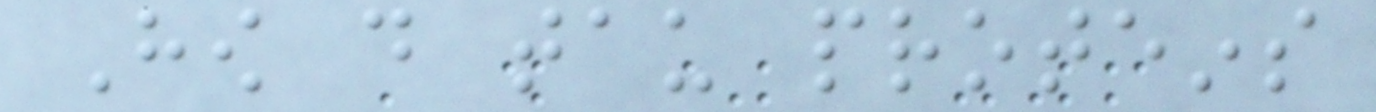How do tau proteins
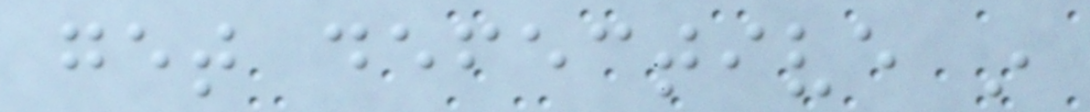get defective in
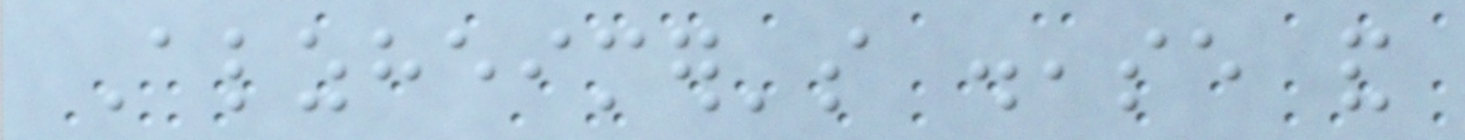Alzheimer's disease and
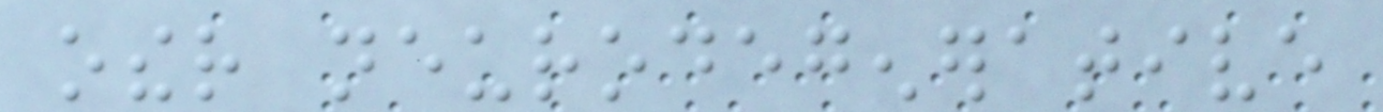other neurodegenerative
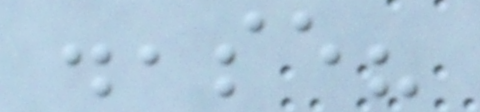disease?
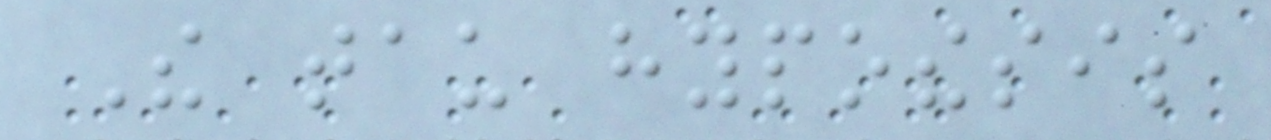The tau hypothesis
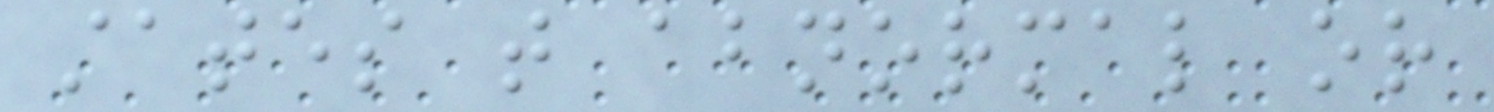states that abnormal or
